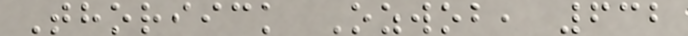Thoriick Ozwob, 632
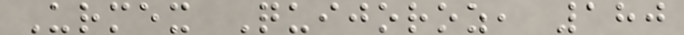Urmex Quijoroz, 180
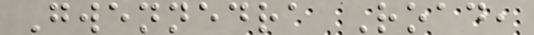Gwennedra Road,
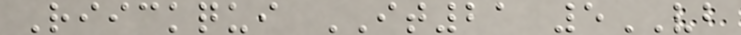Riickqui IT21 5VB
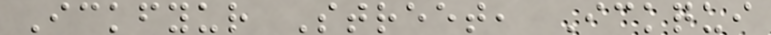Ickfyur Street, Ickqui
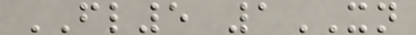FL5 1XN
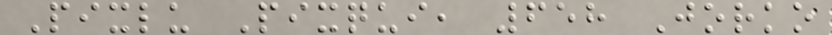Pixlu Pixqui, 658 Jorko
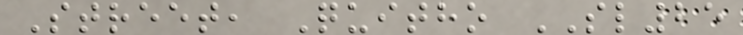Street, Quitho SL25
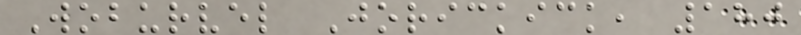Woburvel Jorickick, 180
